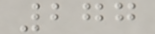277
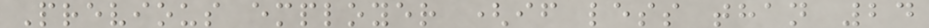Previous employer (if less than 24
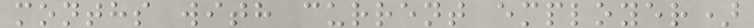months with current employer)
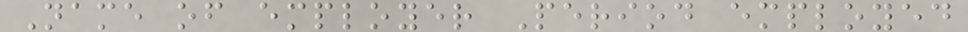Name of employer Period employed
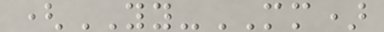(YY-MM)
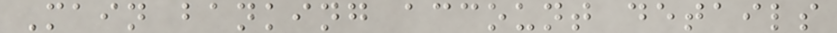Main banking account details
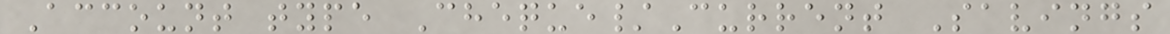Account type Cheque/Current Savings
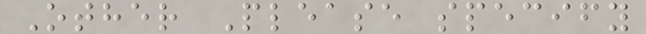Other Please specify
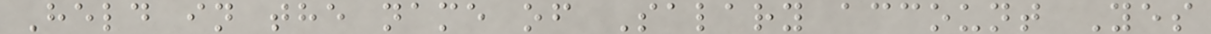Held in the name of Salary account Yes
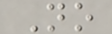No
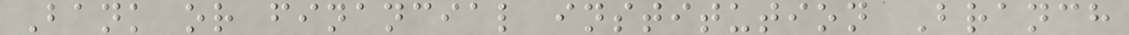Bank or financial institution Branch
